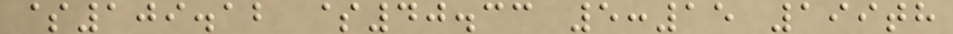$109.12 $40.33 5:15 199th
